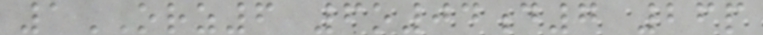1ORZ6 6o04d7 26p
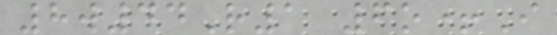8w44R1 6o+I
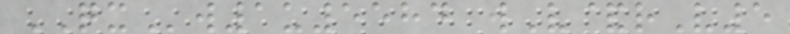QXw1u5584 wV&rV5
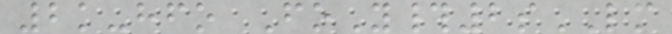2k-hfo FoY#2sLM
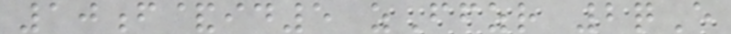10f&id5 zFfzr 2qE
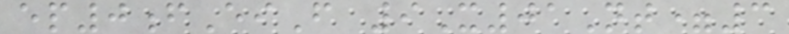ep0fEiF 9X01Nt=3
